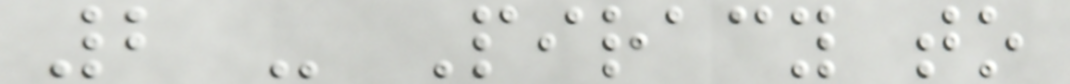2 - Piracy to
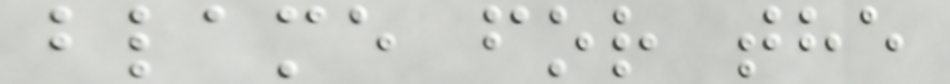blame for the
